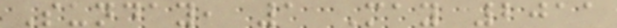Sunday, 1 May 2011
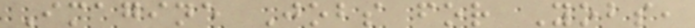Imagine Jobs for Yobs,
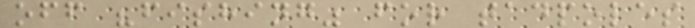off "fishing" for tadpoles
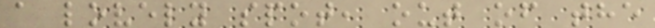a lovely spot, out of the
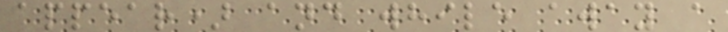appear) and while away a
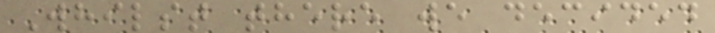Whilst there we decided
